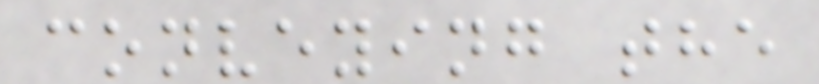conveying the
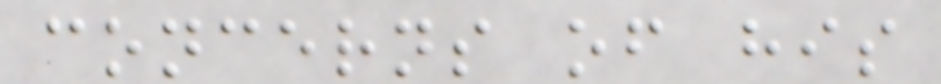concerns of his
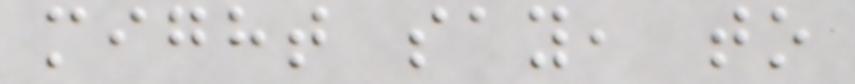might say, to
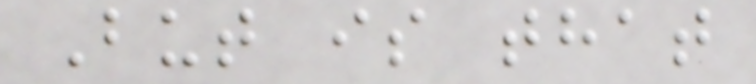But is that
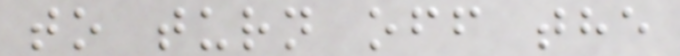to turn off the
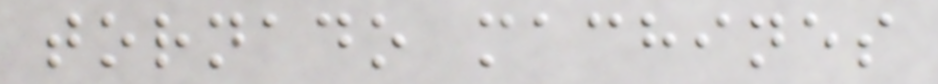tornado machines
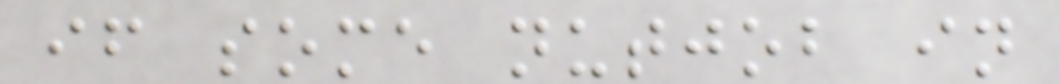if some nutjob in
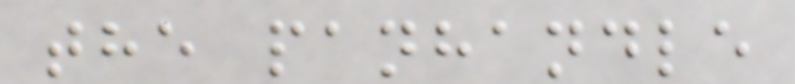the panhandle
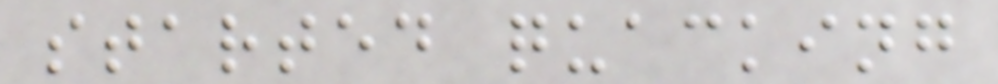started quacking
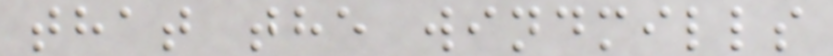that the windmills
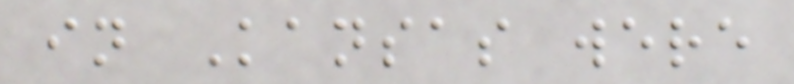in Kansas were
